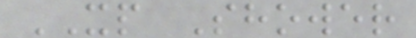XP Shower
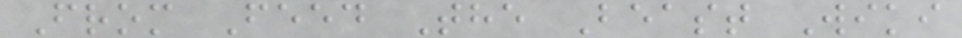From Feed The Beast Wiki
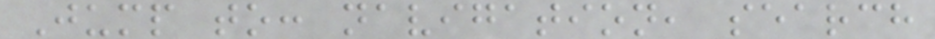Jump to: navigation, search
